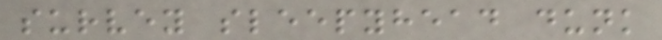survey sleepyhead dunk
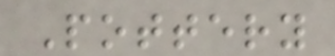Pottery
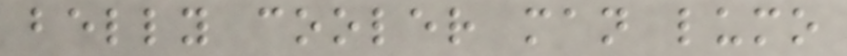belly cooler man lumo
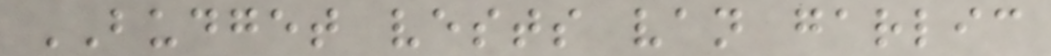BUDGET vests van garlic
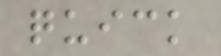quick
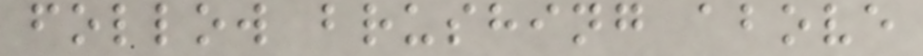follow brushing above
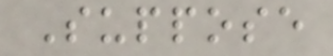Suppose
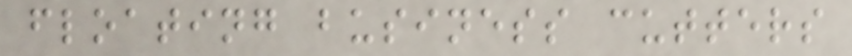floating business cutters
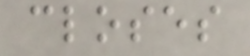closes
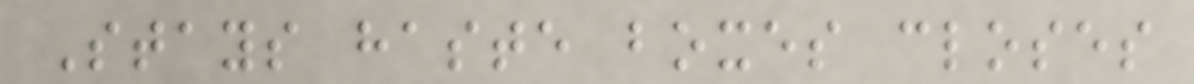Stays haste boxes closes
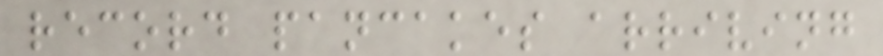record pancakes arriving
